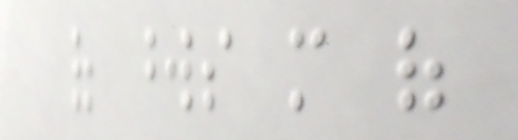of words more of
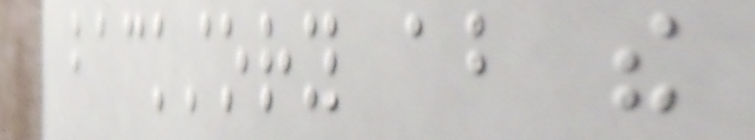backstory about the
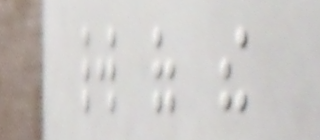world of the
